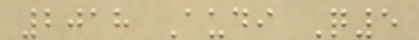2018 Audi Q5
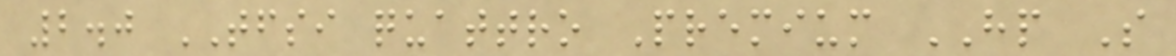2.0 TFSI quattro Premium HP S
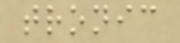tronic
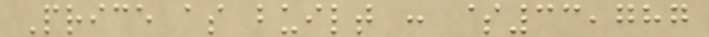Price as built : $33,787
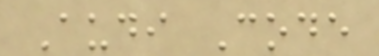Audi Code
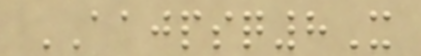AAJPSQ8X
